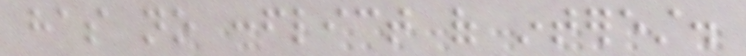has no conflict of interest.
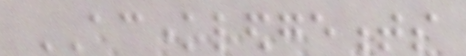ACKNOWLEDGEMENTS
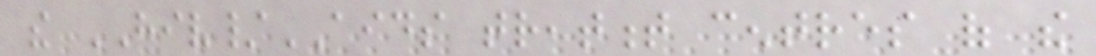the HIV/AIDS treatment centres of the
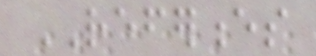REFERENCES
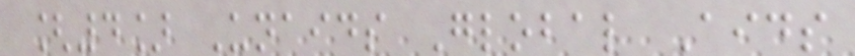[4] Unaids Global Aids
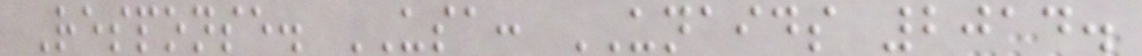Response. USA: UNAIDS 2014.
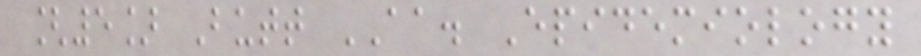[5] Butt AA. Epidemiology
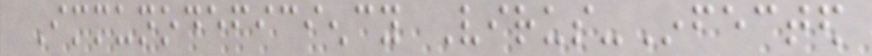Immunodeficiency Virus-Infected
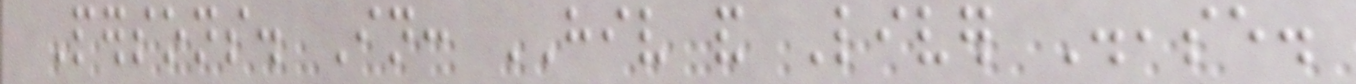Persons. In: HIV and Liver Disease.
